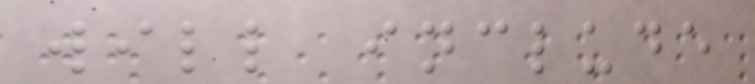will include
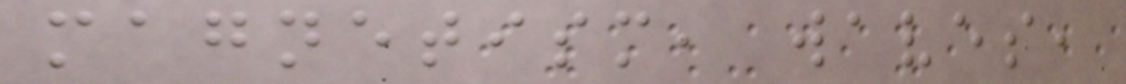magnetism, waves,
